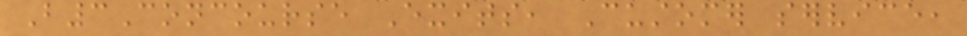B3Concourse Exits, Customer service,
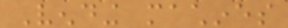Vending machines
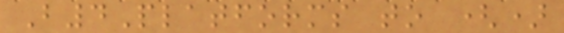B4Platforms to ()
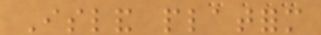Island platform
